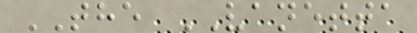THE VANETTA
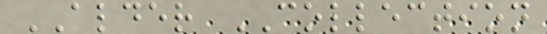ALDER COLLECTION
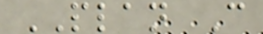PLAN C
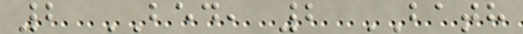2 BED, 2 BATH
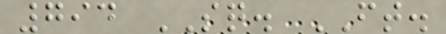794 SQ. FT.
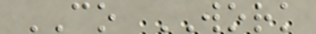CO WORK
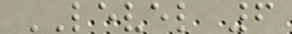LEVEL 6
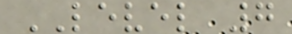LEVEL 7
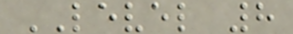LEVEL 8
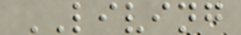LIVING
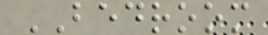BEDROOM
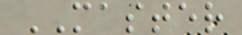MASTER
